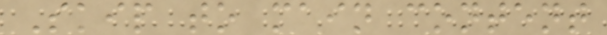Skip to main content
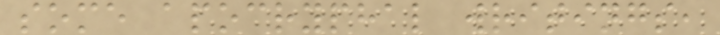some apocryphal writings,
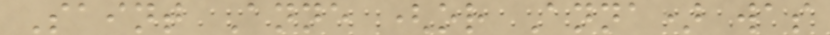Saint Anne (or Anna) was
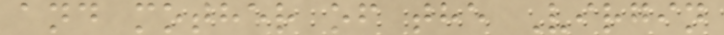and mother of the Virgin
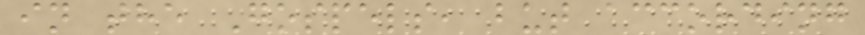in the Gospels, but according
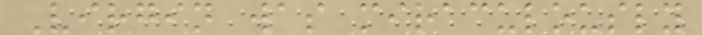Virgin was miraculously
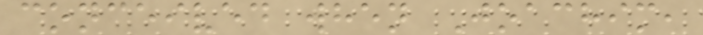conceived when Joachim,
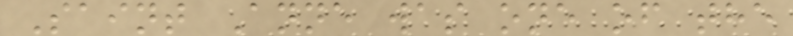Saint Anne was one of the
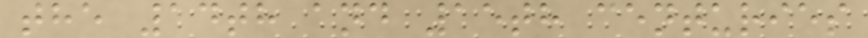the 14th and 15th centuries
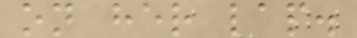on her lap.
